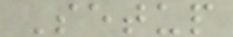Setup
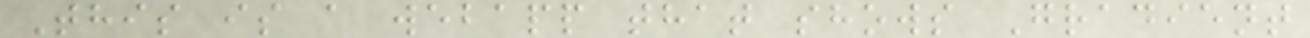This is a webapp that shows Gradient
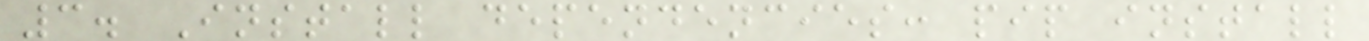3. Install dependencies: pip install
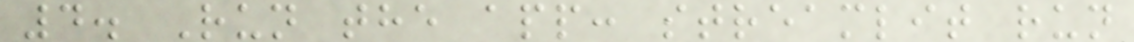4. Run the app: streamlit run
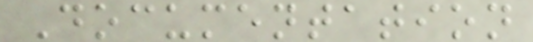Documentation
